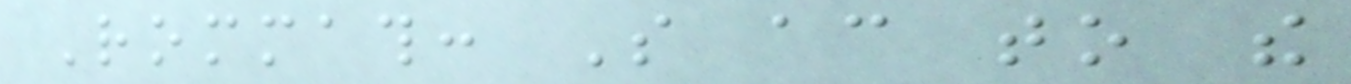Rommath: So according to the
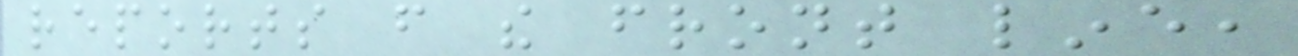reports from the front line,
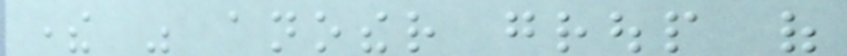there was another group of
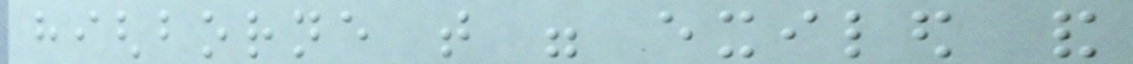highborne that were exiled and
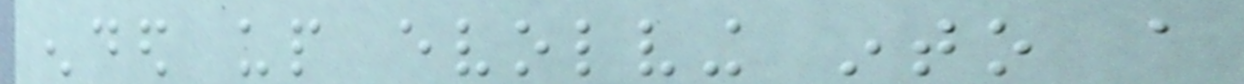ended up evolving into a
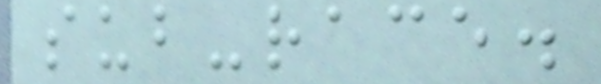sub-race.
